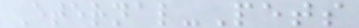Eternal-Pets
